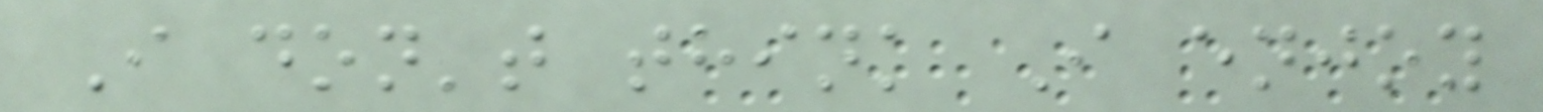I don't think I enjoy
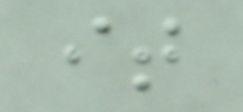it
